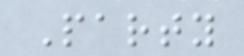Party
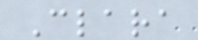Clara
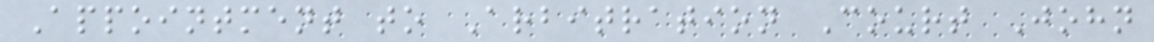Appointment to Arbitration Court John
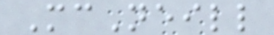McNeill
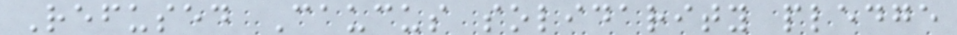Refused Caucus solidarity pledge
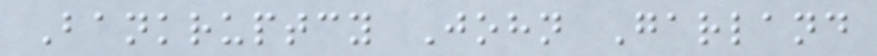Bankruptcy John Garland
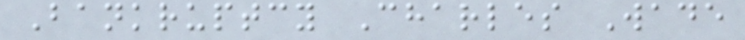Bankruptcy Charles Wade
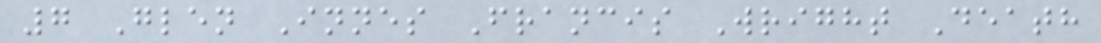7 Glen Innes Francis Wright Death
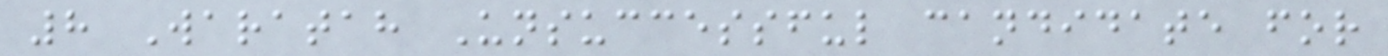8 Waratah Unsuccessful candidate for
